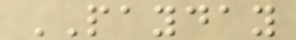PAYDAY
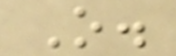O.
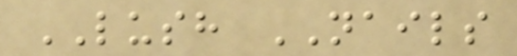LUSH NAILS
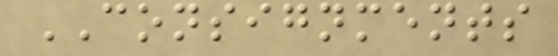CONSIGNMENTS
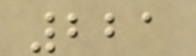221
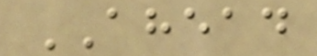AHEAD
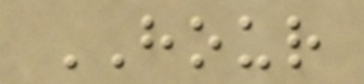HOUR
